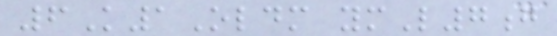6K1Oldm ymL7g
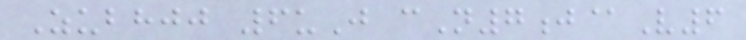Zubhjj 6uJ cN7j@V6
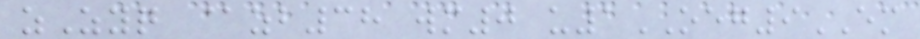zZyq @zb38 wm0 u1OEG9EM
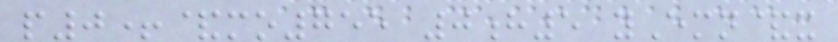p0+&mo755 0h5 yEmn&x
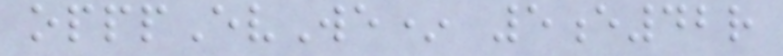opppEvWe* 5e42r
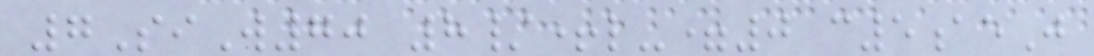7SiW70 8/+l-=0 c5aeJ
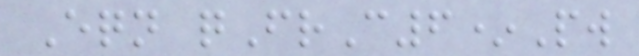Eqn qFrC6*Pw
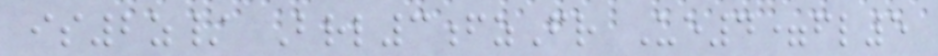is2z/ Brl3fzFr Ue4=fl5
